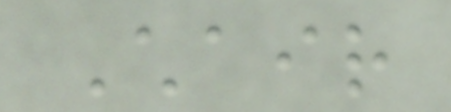Chair
